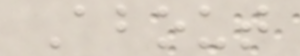About
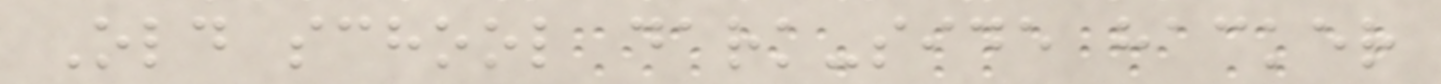Old school dark-side hacker
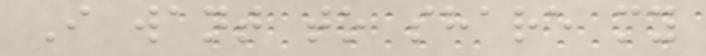I want to share my
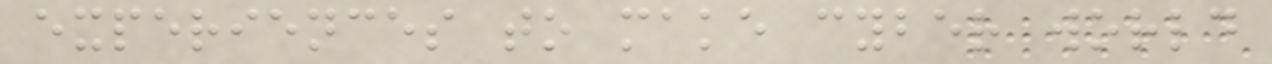experiences to make cyber world
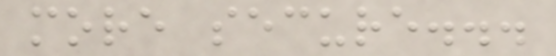more secure...
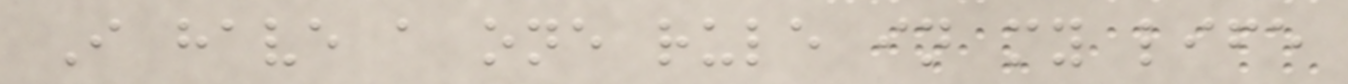I have a one rule in my life
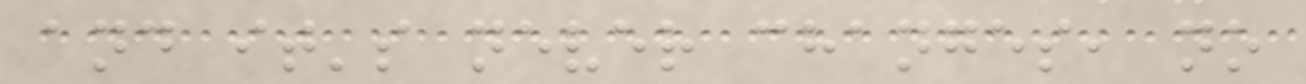and it's never changes, no
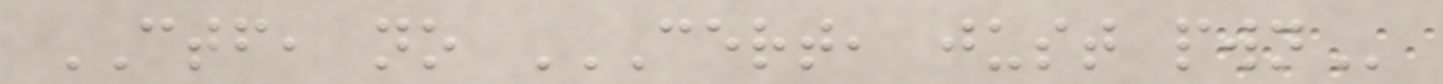CTF, no CERT, JUST PWN
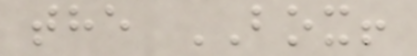the BOX!
